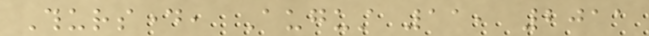Thursday, August 11, 2011
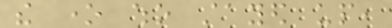the one who stayed up,
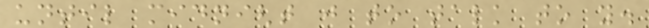until midnight just to talk to you.
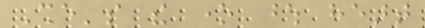She's the one whose heart
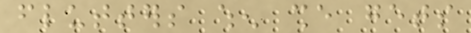flutters when she gets
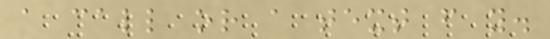a call or a text from you.
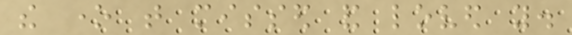the one that missed and loved you.
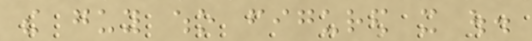the guy who figured it out.
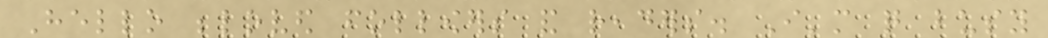Hello beloved followers and readers. I'm quite busy
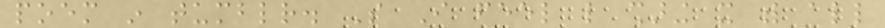poem in tumblr. So I feel like sharing it with all
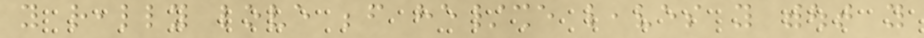you really love before he/she leaves you without you
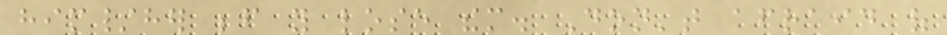him/her before you lose them. Don't afraid of
